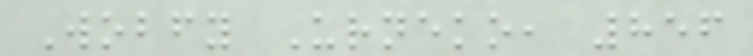Wobfy Urneko, 856
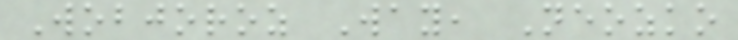Wobjoroz Way, Neozko
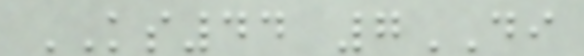KS44 7DI
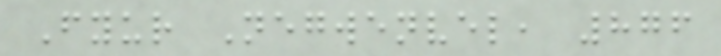Fyur Negwenvel, 876
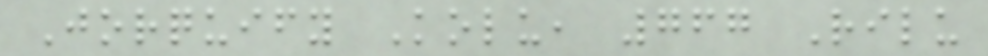Jorquify Kolu, 767 Rilu
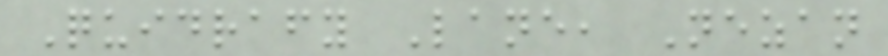Quidrafy Lane, Nezan
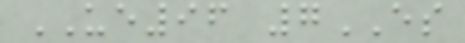UE96 7ES
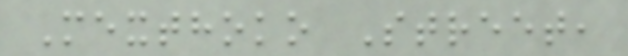Mexthoko Street,
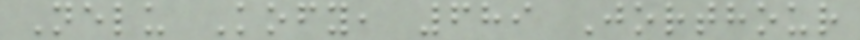Nelu Kofy, 689 Jorthour
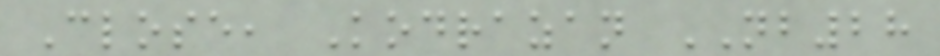Close, Kodrazan NB28
